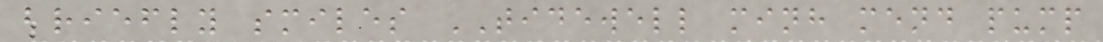briefly smiles TIDEWELL minh mend pump
